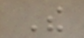The
